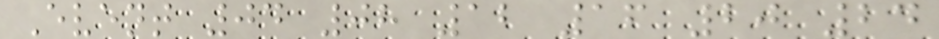Event 04 08 12 16 20 24
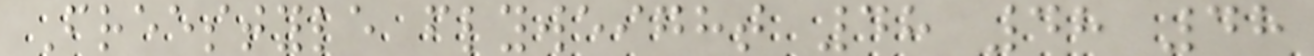Freestyle flyweight 48 48 48
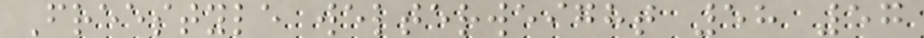Freestyle welterweight 58 57
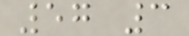57 3
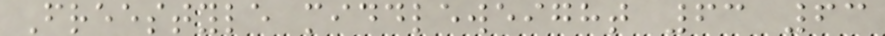Freestyle middleweight 63 63
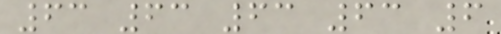63 63 63 63 6
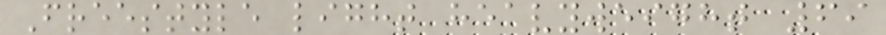Freestyle light heavyweight 69
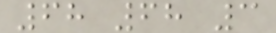68 68 3
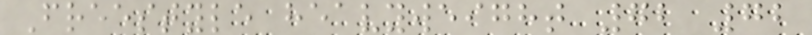Freestyle heavyweight 72 72
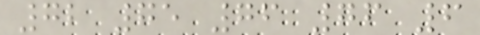72 75 76 76 6
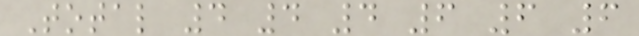Total 4 4 4 6 6 6
